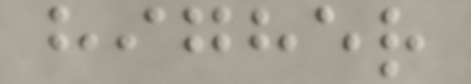higher
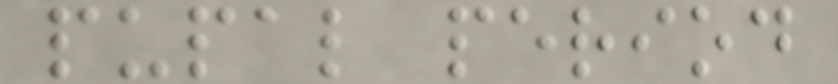pupal period
